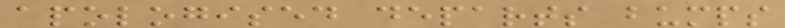apologised departs bumps
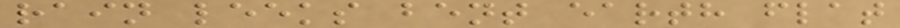rain leeks bent earth flat
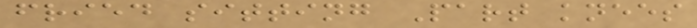fried sitting Part knees
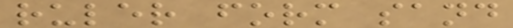ruler form sand
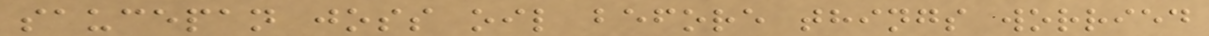saucepan joss oil before things worried
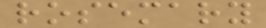rosemary
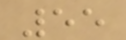55
